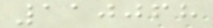110068
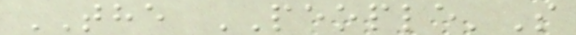THE PEOPLE'S
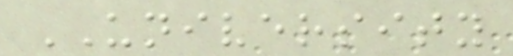UNIVERSITY
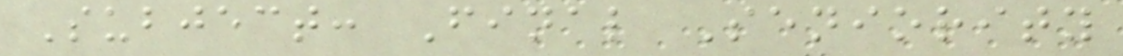Subject: Final Seniority
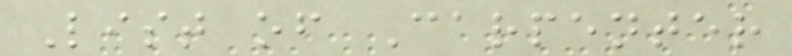List of Carpenter
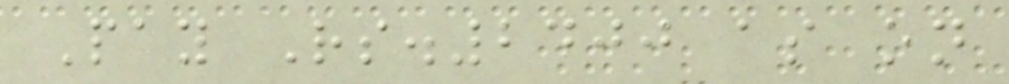Pay Rs.2400 as on
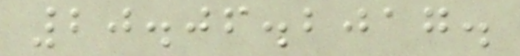20.06.2017.
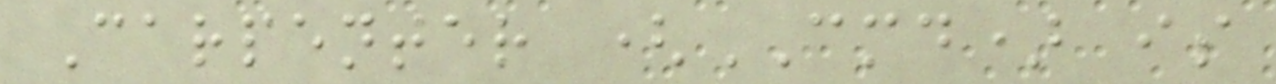Carpenter (CMD) is
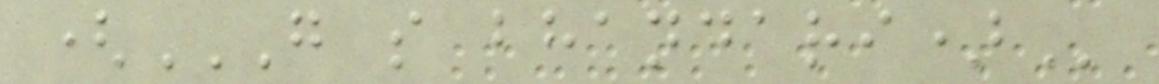(G S BHANDARI)
